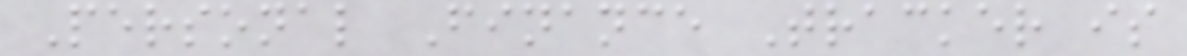Personal Finance Tracker is
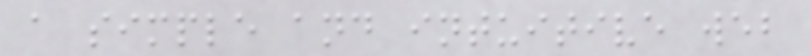a simple and intuitive web
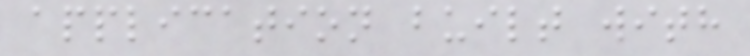application built with
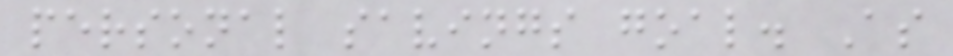personal savings goal. As
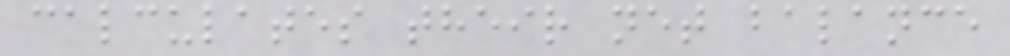calculates their net balance
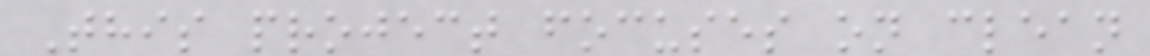This project focuses on clean
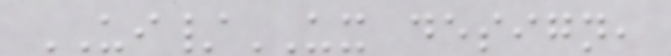UI/UX design,
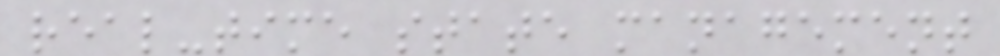real-time state management
